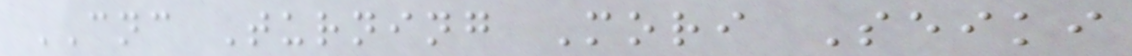CNC Turning Mori Seiki
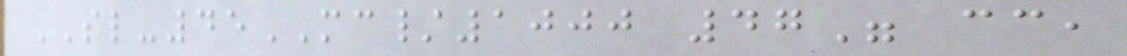SL-45MC/1000 47" cc,
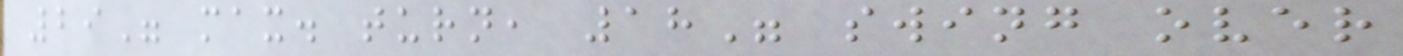29" max. turn, 18" swing over
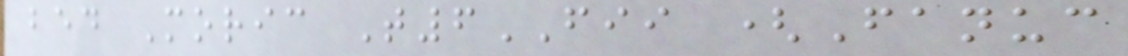bed Moric T6FII (Fanuc
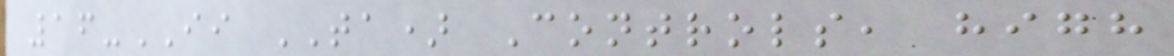16-II TA) Controls, high
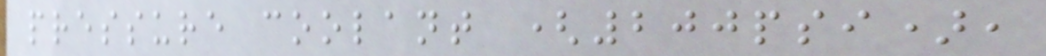pressure coolant (200psi),
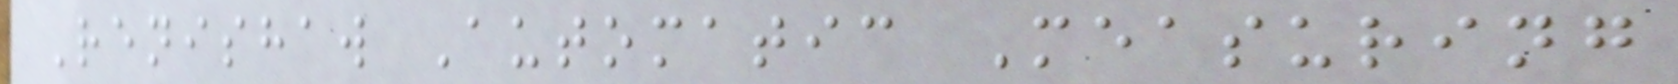Renishaw Automatic Measuring
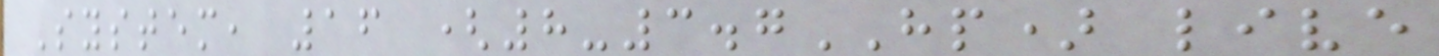System, 16 (8-3.7HP) live
